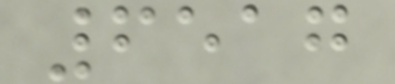6517
